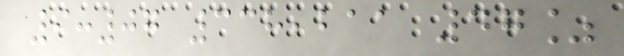9:07 338,211 47%
